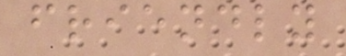friendly
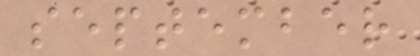september
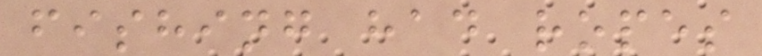fishing had ropes
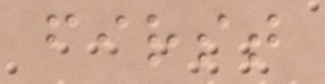first
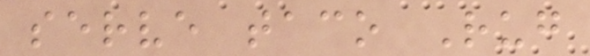serve taco Rug
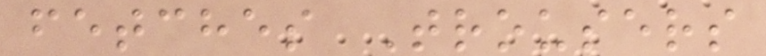fetches Trousers
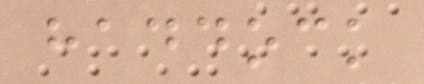haddock
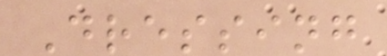Dressing
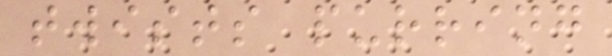twists purring
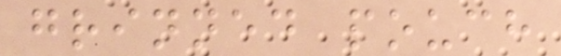grinned pouch
